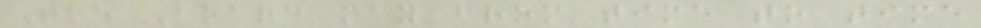The Board may from time to time
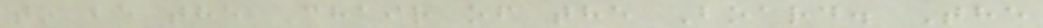to be the Chair of the Board. The
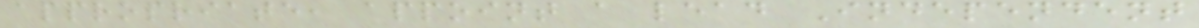appropriate, appoint a lead Independent
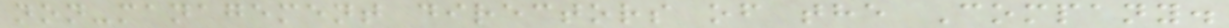non-management directors of the Company.
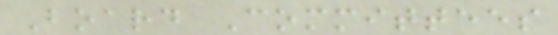Board Committees
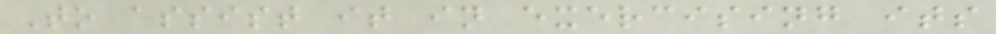To assist it in exercising its
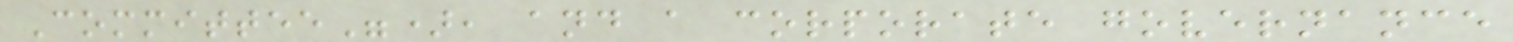Committee"), and a corporate governance
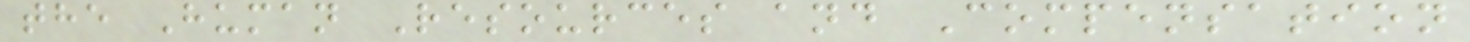the Human Resources and Compensation
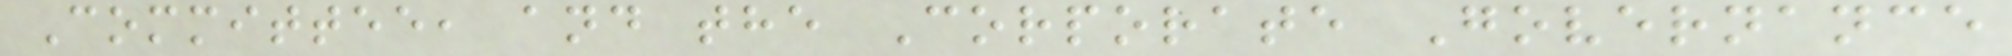Committee, and the Corporate Governance
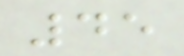45
